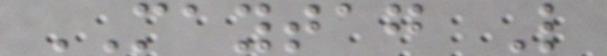MAYTAG L
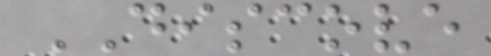DISCOVE
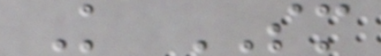K SM
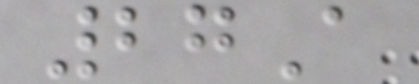27A
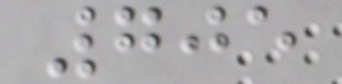705
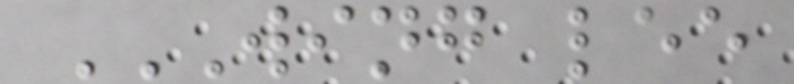WING LEE
